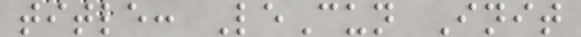title: LeCun Init
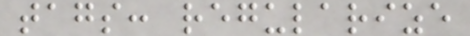tags: regularize
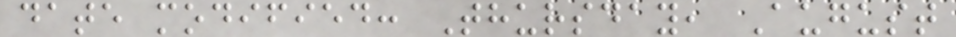date modified: Thursday, August
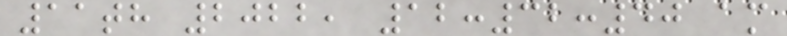11th 2022, 12:32:40 am
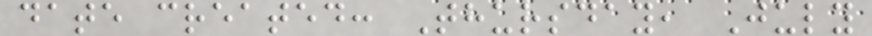date created: Thursday, July
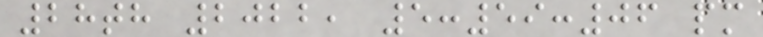28th 2022, 5:59:06 pm
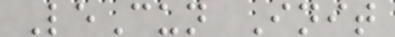LeCun Init
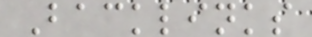Backlinks
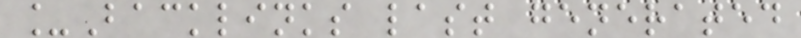_Backlinks last generated
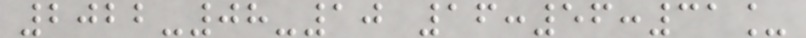2022-08-10 16:56:31_
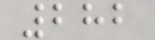282
